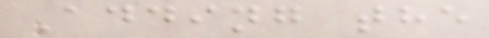Adding the
